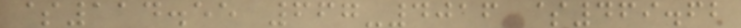$114.55 667-4016 $469.62
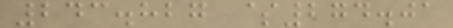243.827 $274.01
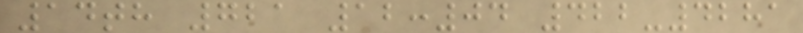14th 721 12:04 422-4281
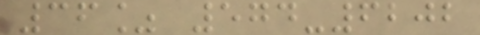36% 574-6202
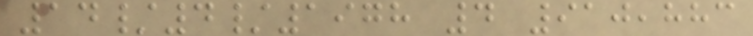14/4/1978 4 910,883
